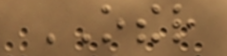OTHER
